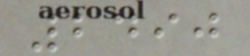2490
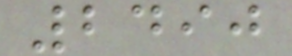2490
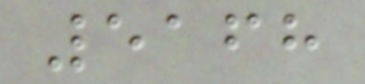5168
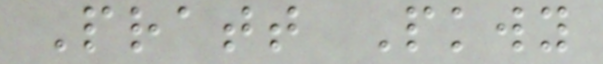Pratt Pkwy
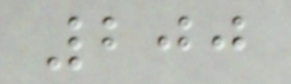200
